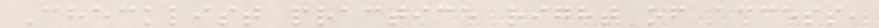Checklist practice right of access,
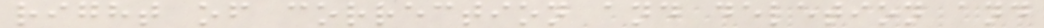right of correction and deletion and
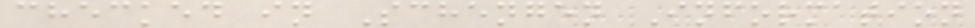checked in Schengen Information
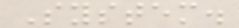System.
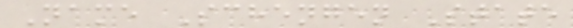Name Schengen State
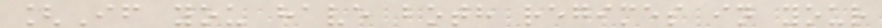[If you have both regimes in your
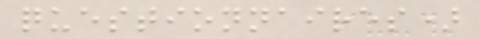questionnaires)
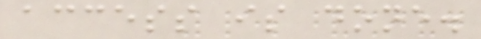access is done.
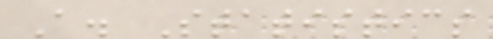A. Statistics
